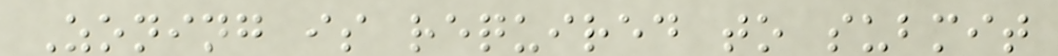Zoning is required to submit
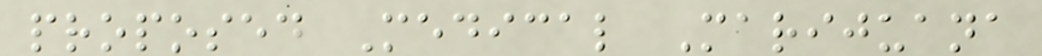proposed Medical Marijuana
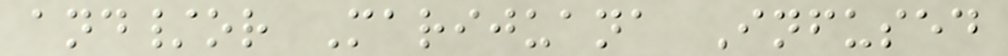and/or Marijuana Infused
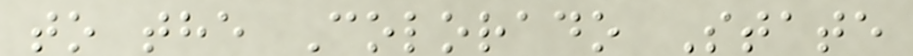to the Colorado State
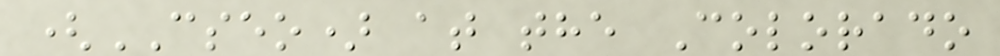(CSEO) at the Colorado
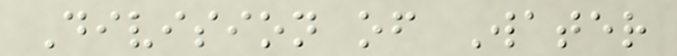Division of Water
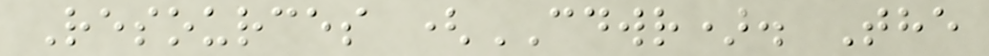Resources (CDWR). The
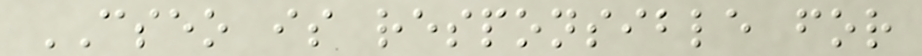CSEO is responsible for
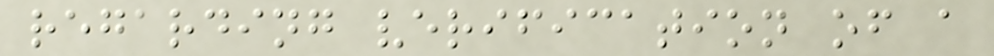regarding verification of a
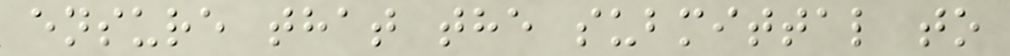ensure that the submittal to
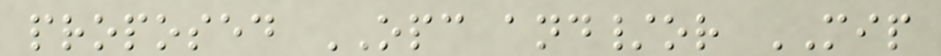proposed OPC and/or MIP
